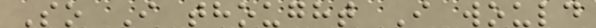So I thought I would
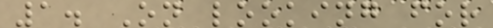1. On looking for
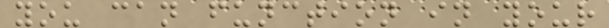you can function in your
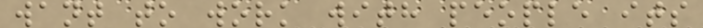want to work with people its
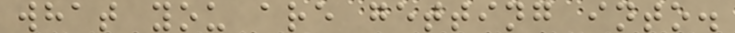what you are getting into.
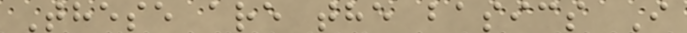These are the basics I
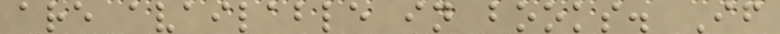are available in books. If
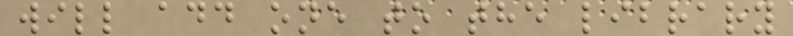will add one to the library
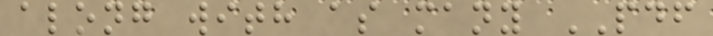along with as many PDF
